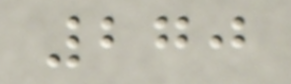270
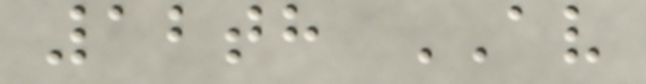12th AV
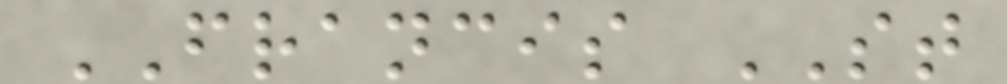FRANCIS ST
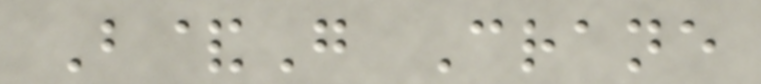B&G Crane
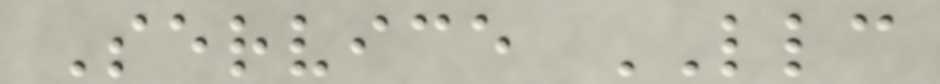Service LLC
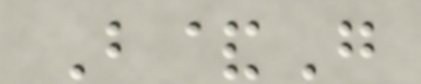B&G
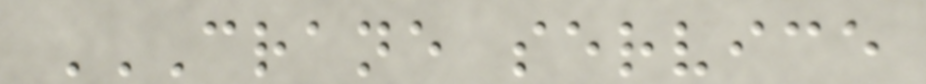CRANE SERVICE
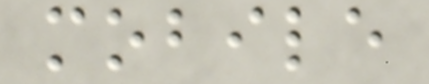mobile
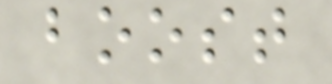boost
